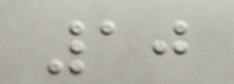10
